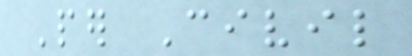Per Civil
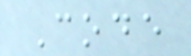Code
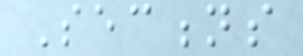Sections
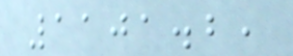1101.2,
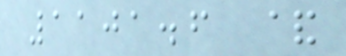1101.6 &
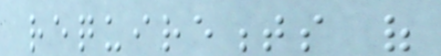requirements of
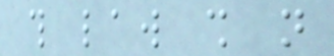this law shall not
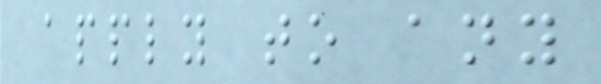apply to any
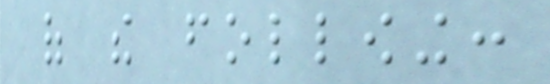of the following:
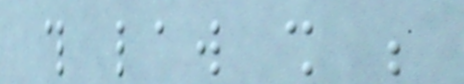this law shall be
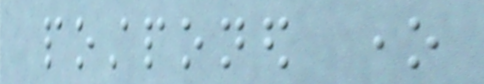postponed one
